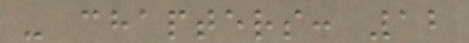- chapters: 12
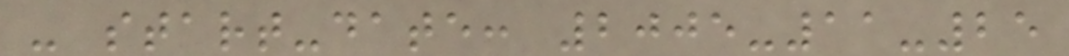- start-date: 2005-11-25
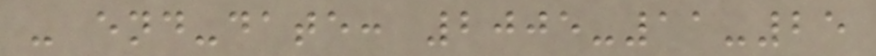- end-date: 2005-11-25
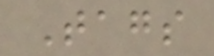Tags
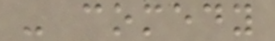- comedy
